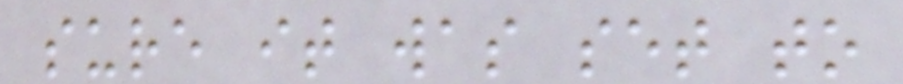sure it was set to
